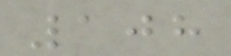108
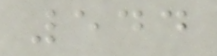544
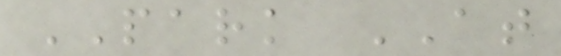PARK AT
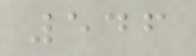546
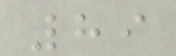89
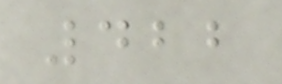422
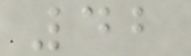42
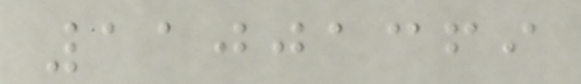11001369
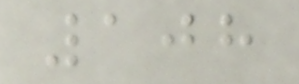108
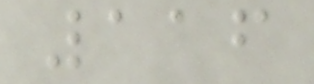116
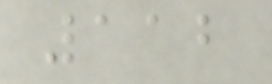112
